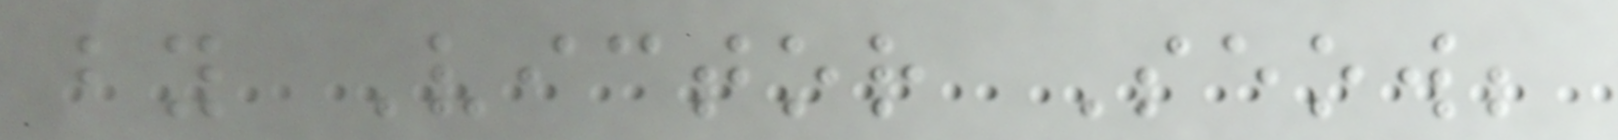by Victor Seow;
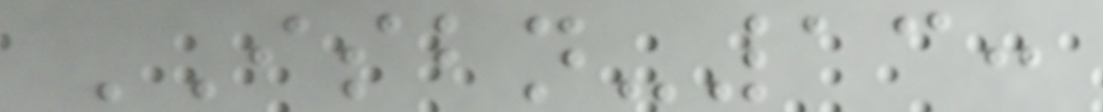ISBN-13:
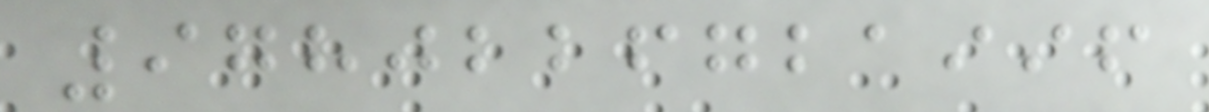9780226721996
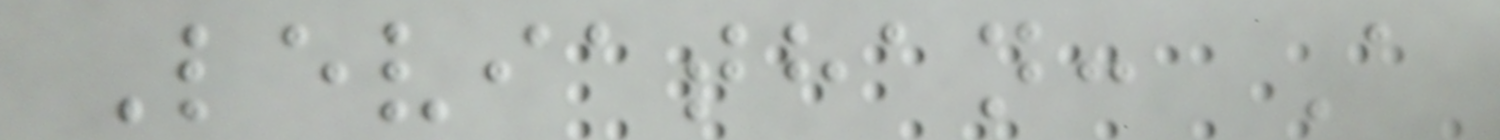Leviathan: A
